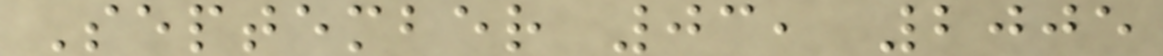September 03, 2005
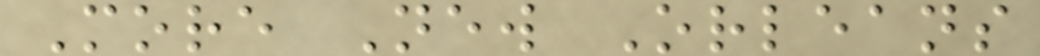More New Orleans
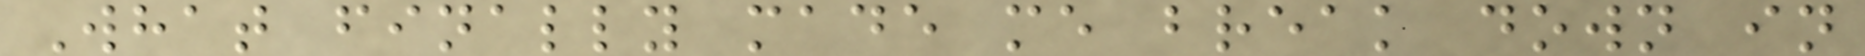What finally made me break down in
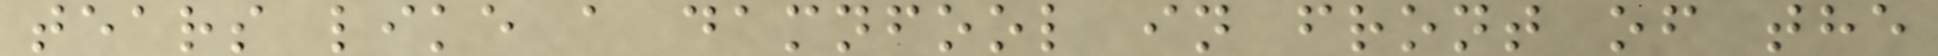tears like a damnfool in front of the
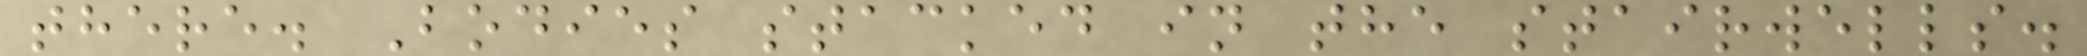there. Bodies stacked in the stairwells.
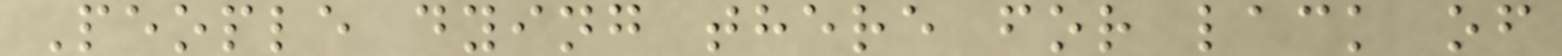People dying there for lack of
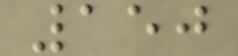150
